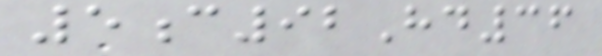5c92Hd36
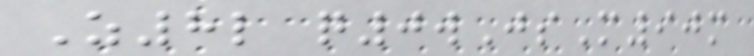Z8l q0wJsM90m
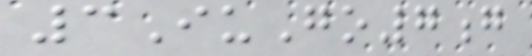3IuGo7g
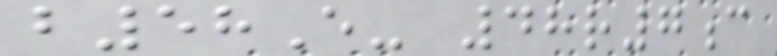b58E- 48r7c
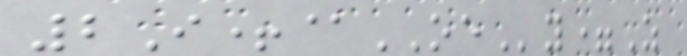2I+@OEy=Z
